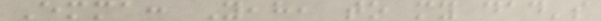Emma: Yeah, to my dad's
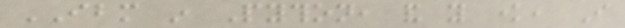IBM in Python, and you know, I
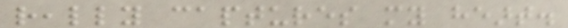really captures my heart.
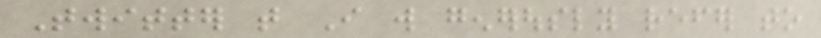Twitter that I will generously refer to
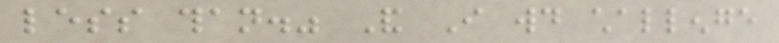less than." And I would challenge
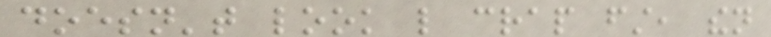doesn't look like crap first, then
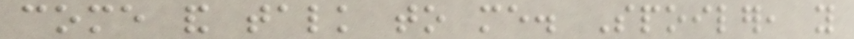come and talk to me. Spoiler, you
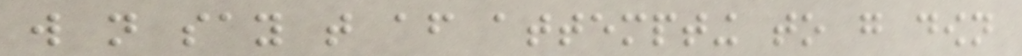will not say that after attempting to go down
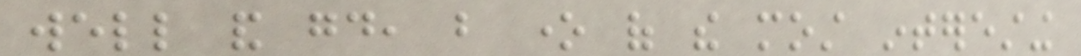well and good, but one of the most interesting
